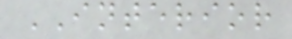INTERIOR
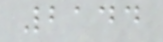2144
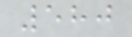580
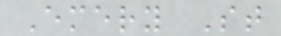Emery St
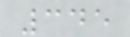345
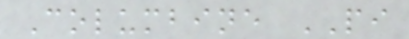Columbine PI
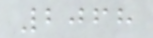2068
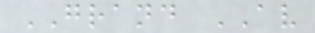GRAND AV
